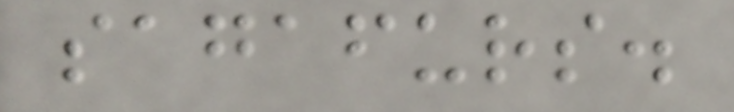sagafurs.
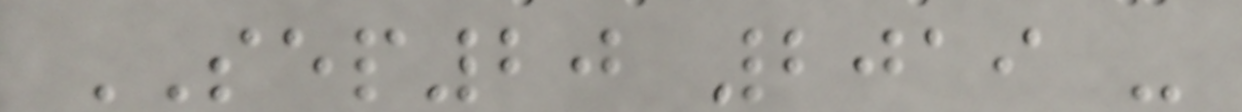SEP20 2019 -
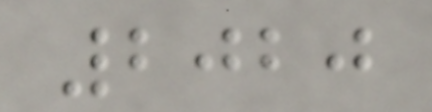2020
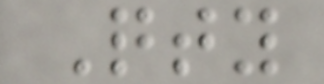Qty
